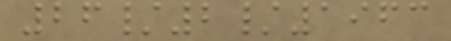26/2/1963
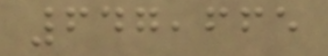647,665
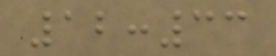12:33
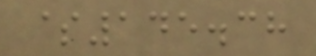$145.38
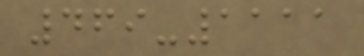469-1111
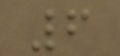6
